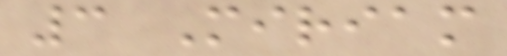3 Miriam
